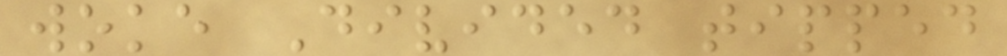woke Divided tipped
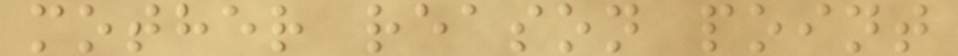mother reason point
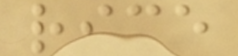rice
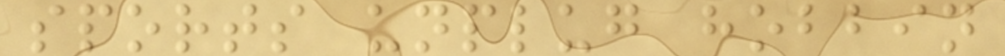sports unplug hobbin
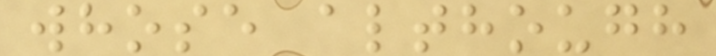whose although
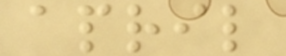april
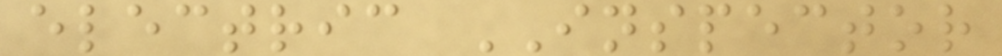electric INSPECTOR
